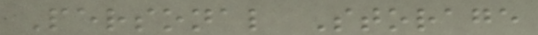Personal Storage
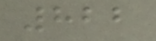822
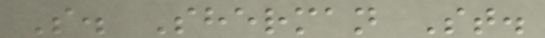S. Sherman St.
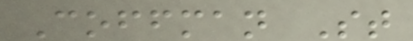Coffman St
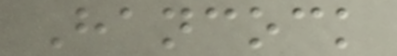Hancock
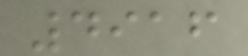4916
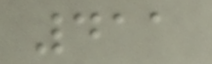411
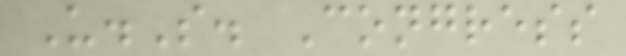U.S. Congress
